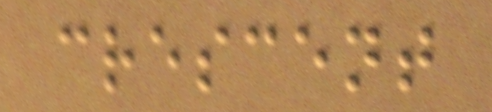crescent
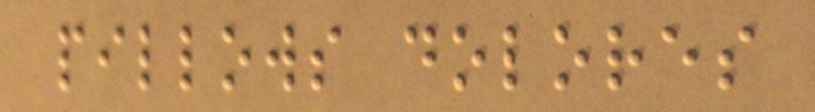pillows dolores
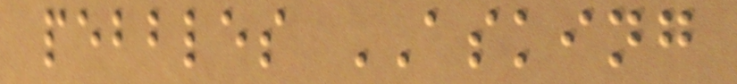pebbles ASKING
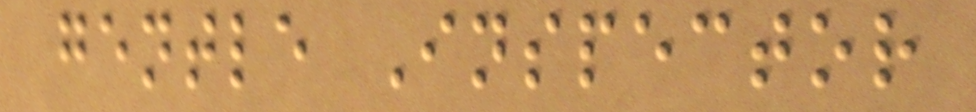gentle Inspector
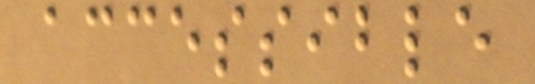accessible
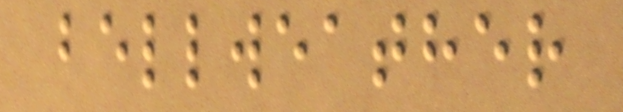bellweather
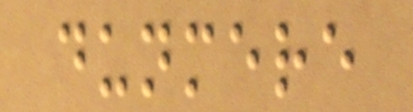dunmere
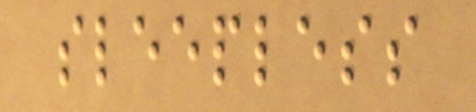sleepless
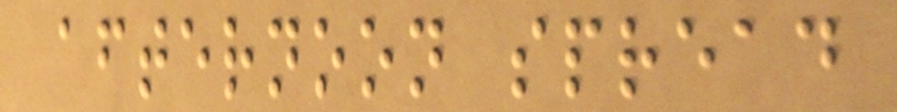afternoon spread
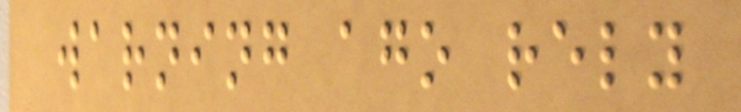warning ago rely
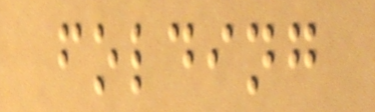folding
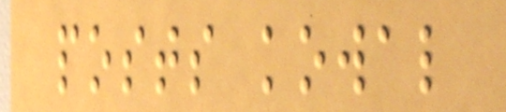posts kowal
